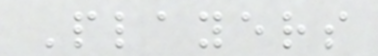Players
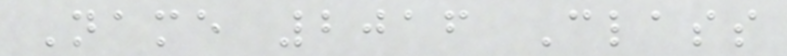Name 2016 Class
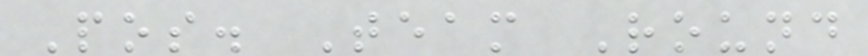Pos. Team Round
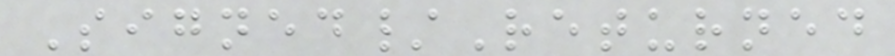Signed/Returned
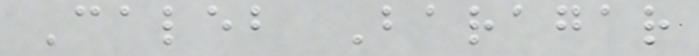Caleb Baragar
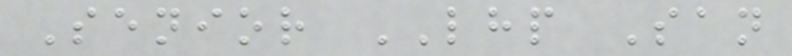Senior LHP San
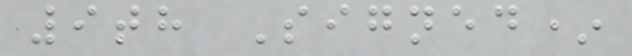9th Signed*
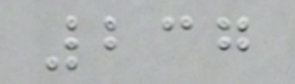237
